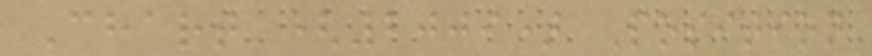Chart (2009) Position
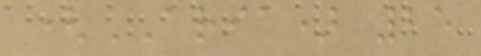(ARIA) 25
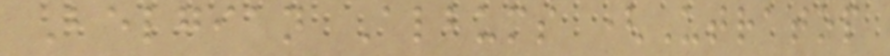Belgian Albums (Utratop
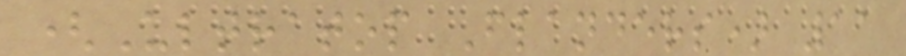(Ultratop Flanders) 11
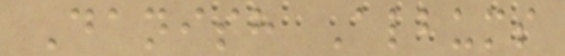Danish Albums
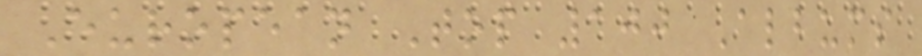European Top 100 Albums
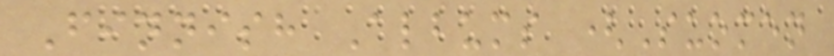Finnish Albums (Suomen
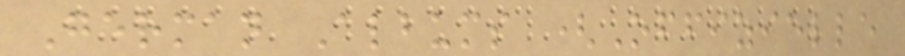German Albums (Offizielle
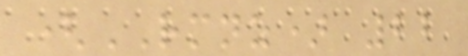(RMNZ) 22
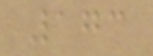173
